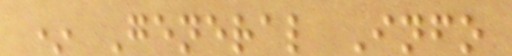* General Info
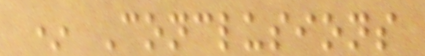* Conclusions
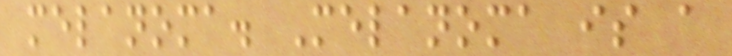melanoma. Melanoma is a
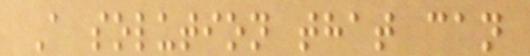A solution that can
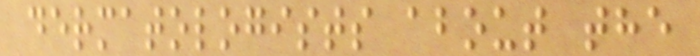dermatologists about the
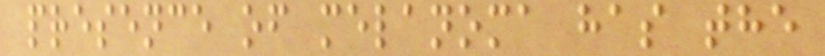presence of melanoma has the
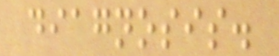diagnosis.
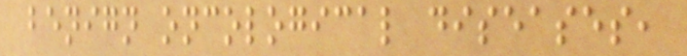benign oncological diseases,
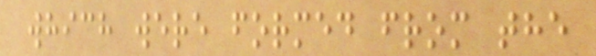which were formed from the
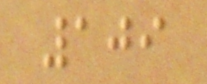109
